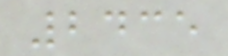2435
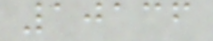10136
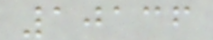10136
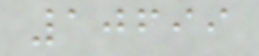10699
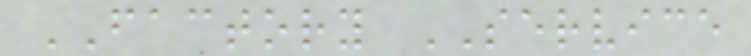FACTORY SERVICE
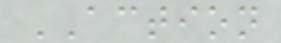ACTION
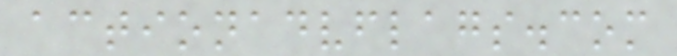actionadvflags.com
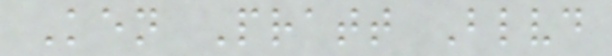Ken Pratt Blvd
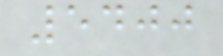5400
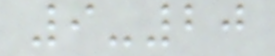9-20
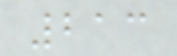213
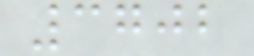3702
